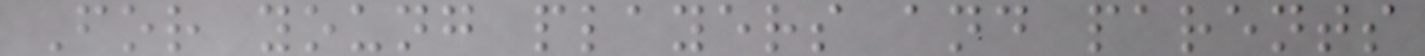For young players and parents
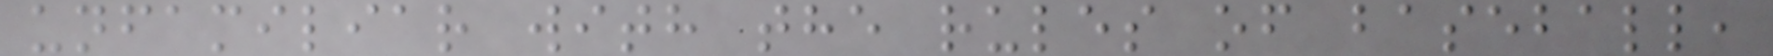unfamiliar with the rules of baseball,
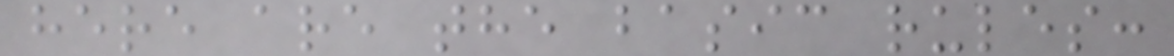here are the basic rules:
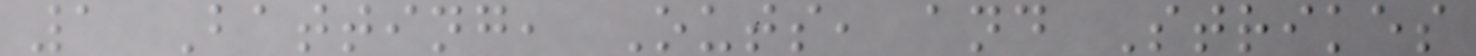1 Batting, Outs, and Strikes
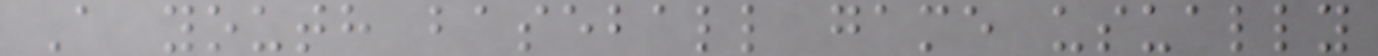A youth baseball game usually
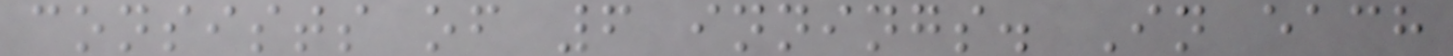consists of 6 innings. In each
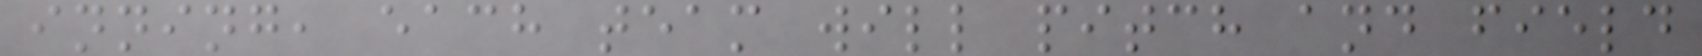inning, each team will pitch and field
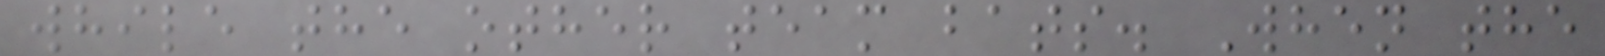while the other team bats. When the
